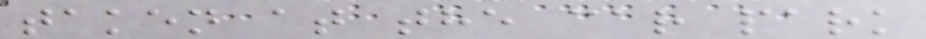taken at the car park
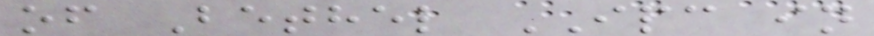of Bethel IPC in
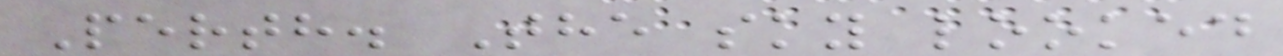Perth. The sky looked
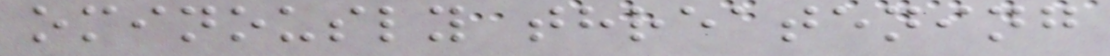ominously threatening
